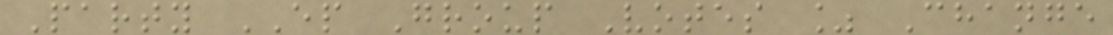Party EP Group Votes % Change
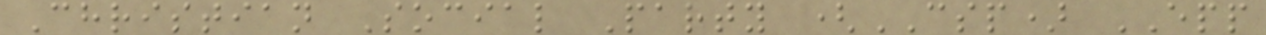Christian Social Party (CSP) EPP
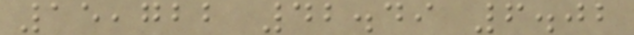15,722 42.49 6.02
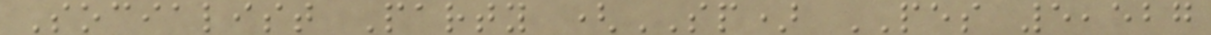Socialist Party (SP) PES 5,527
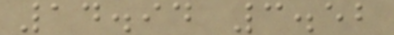14.94 3.52
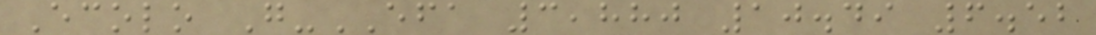Ecolo G-EFA 3,880 10.49 6.52
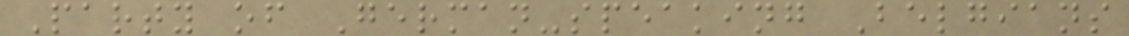Party of German-speaking Belgians
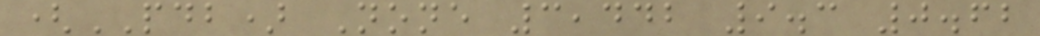(PDB) None 3,442 9.3 0.62
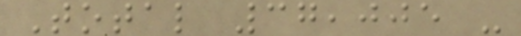Total 37,005 -
